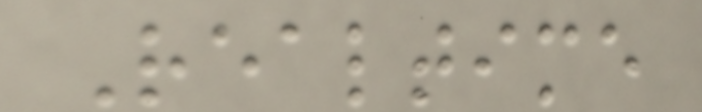Realtime
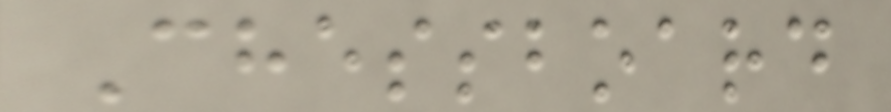Chessboard
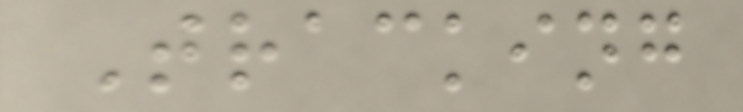Tracking
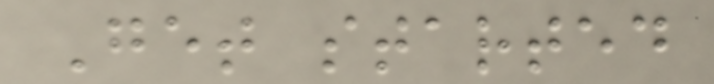Get started
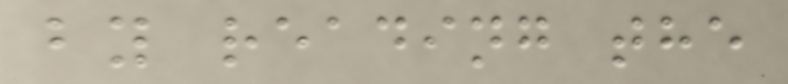by reading the
